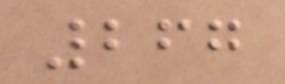267
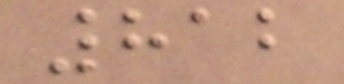812
